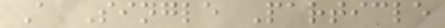A Single Particle
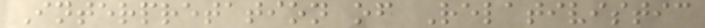Interpretation of Relativistic
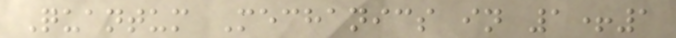Quantum Mechanics in 1+1
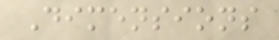Dimensions
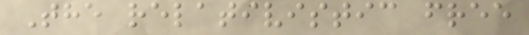The relativistic free
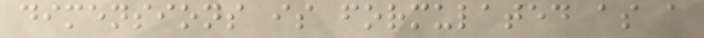dimensions is formulated as a
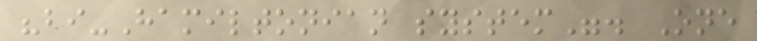"bi-Hamiltonian system". One
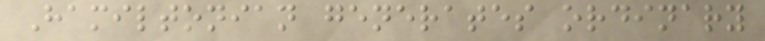Hamiltonian generates ordinary
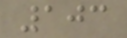103
